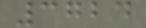3724
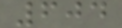604
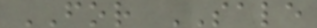FOR SALE
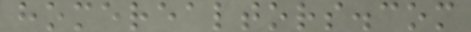homerealtors.com
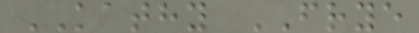KATHY FRYE
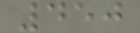450
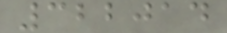322014
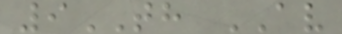9TH AV
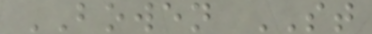BOWEN ST
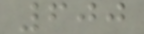600
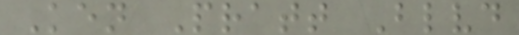Ken Pratt Blvd
